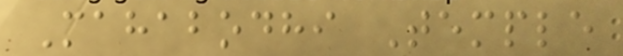Mahabodhi Temple
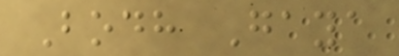Bodh Gaya
